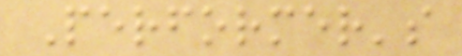Performer's
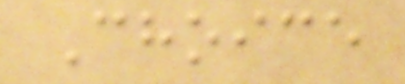Choice
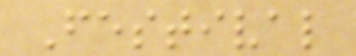Festival
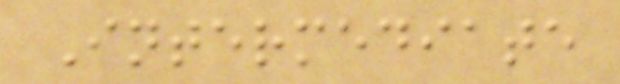Intermediate
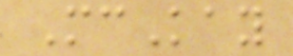McKay
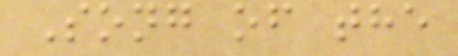Song of the
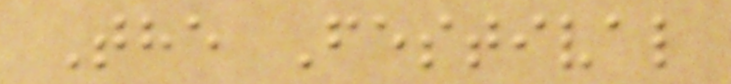The Festival
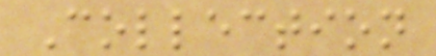Collection
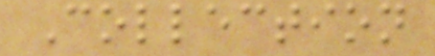Collection
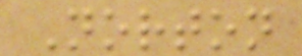Norton
